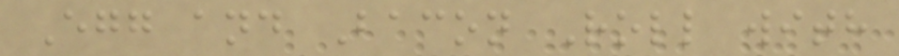Egg and Bacon Roll with
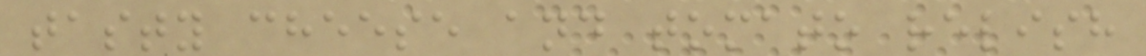tasty cheese and tomato relish
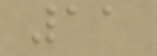11
